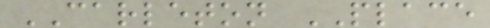CARLETON PLACE
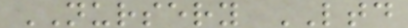NURSERY LTD
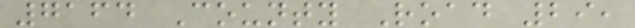7164 County Road 29,
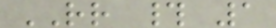RR # 1
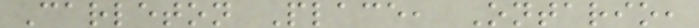Carleton Place, Ontario,
